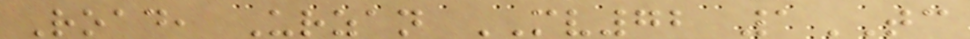Road, Urzan MV72 1TC
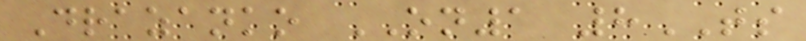Drazanko ON1 8TS
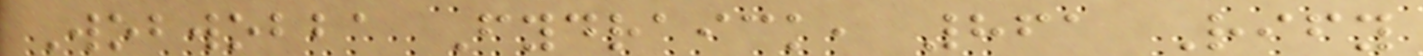Wobwobba Fydraick, 861 Rify
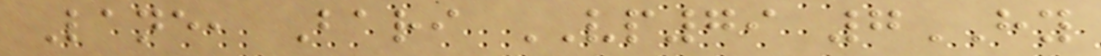Lane, Bari VP79 7HY
